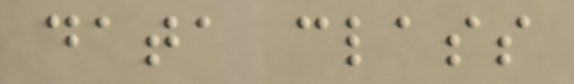data class
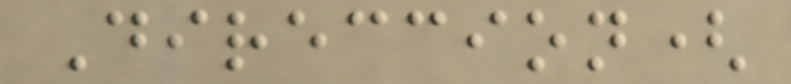Direccion(
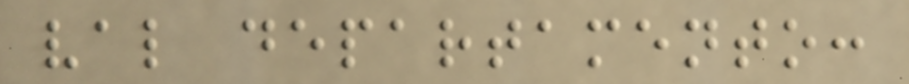val departamento:
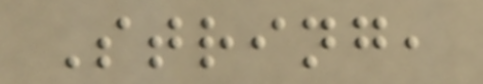String,
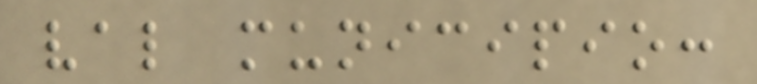val municipio:
